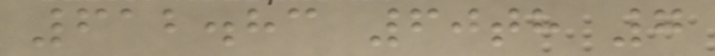612.83 60th 7
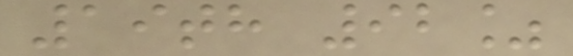19th 92%
